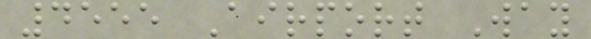4555 Airport Way
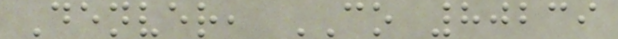Denver, CO 80239
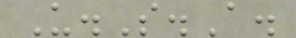U.S.A.
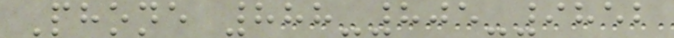Phone 888-805-9852
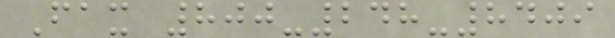Fax 800-248-8409
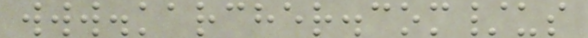www.karcher.com/us
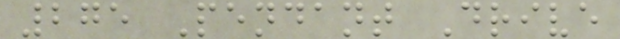275 Pendant Drive
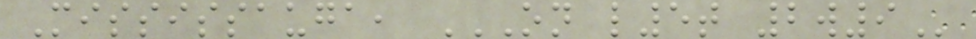Mississauga, ON L5T 2W9
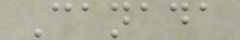Canada
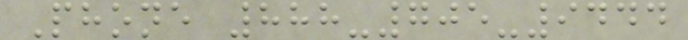Phone 888-705-9444
